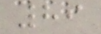89
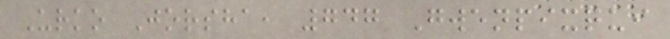Urko Jorsha, 747 Gwenpixqui
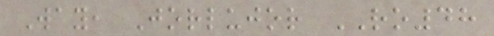Way, Jorlujor RO48
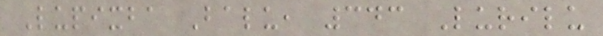Lupixba Balu, 343 Lurilu
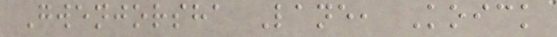Gwenjorsha Lane, Koick
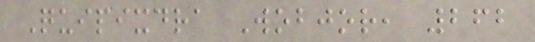Quipixdra Wobjor, 262
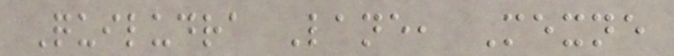Quiludra Lane, Mexne
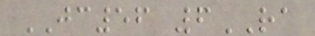JC56 6RA
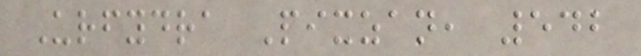Urfydra Pixzan, 542
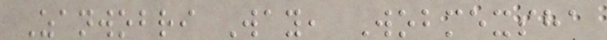Zanwobri Way, Wobmexsha
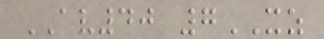AV40 7XZ
